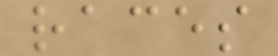races
